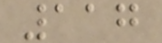117
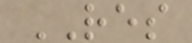RES
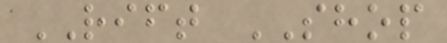RIFT SHOP
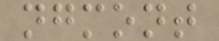ngmont
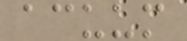acuum
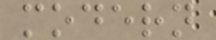modern
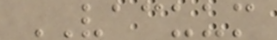VACUUM
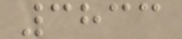3833
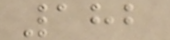182
